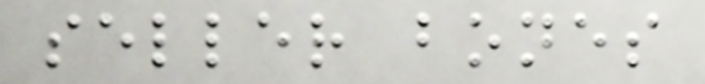seller bones
